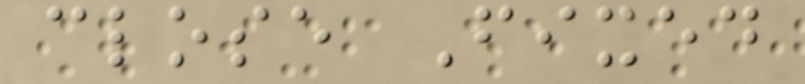close Fixed
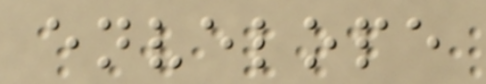envelope
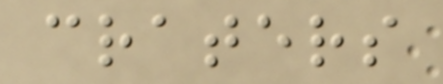craters
